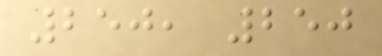250, 250
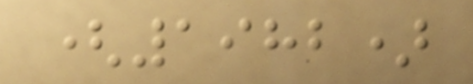(1982)
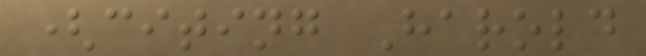(citing Harold
